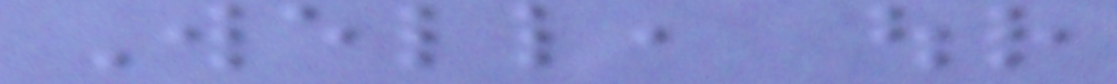Well, our
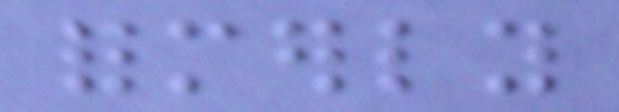formerly
